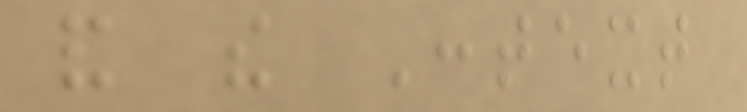and the Context
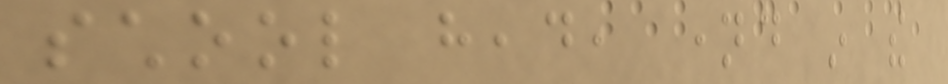school head, named in the
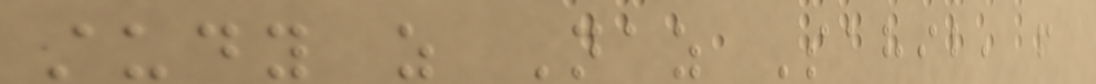study as Naz Sahib, from
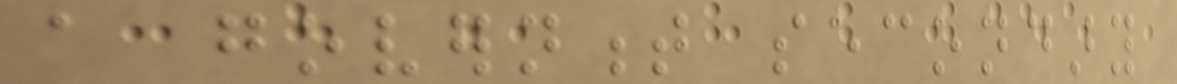a government secondary
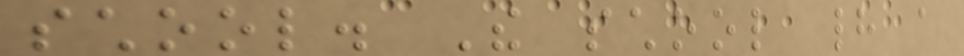school. The school had a
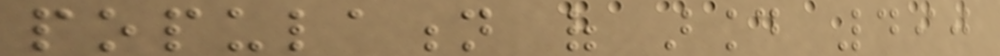population of around 490
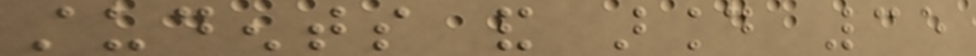students and around 35
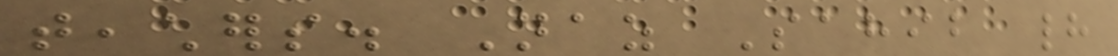teachers. Naz Sahib had
